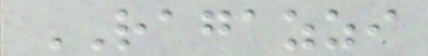RAGAZZI
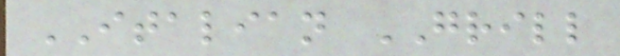ITALIAN GRILL
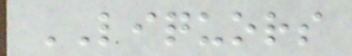LIQUORS
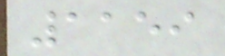1159
